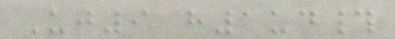Uj9 h1ud#
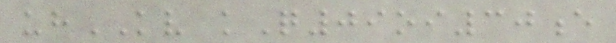uhKV kQ09oi30e
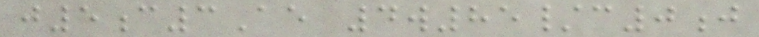j5c3Ae 4w85/c0j
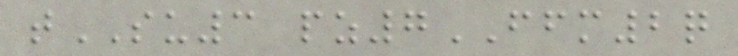tSU3 pz7FFM2q
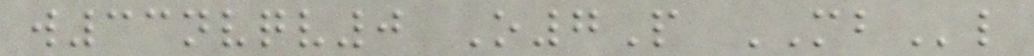w33nvqv0 O7P MBl
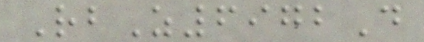RbZ6972D
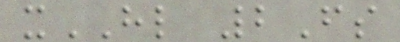xHL 2Fs
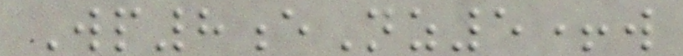Wp8eNz5+w
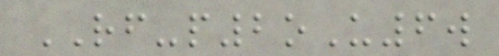RF-p2oU6w
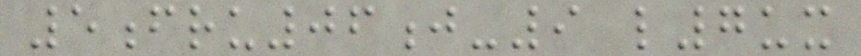5fru06j-9 l7ux
